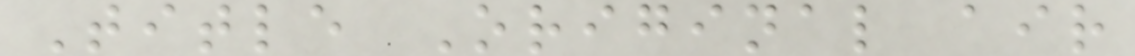Title Original air
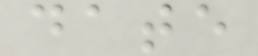date
